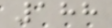188
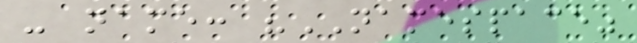- name: "NAMESPACE"
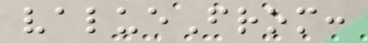valueFrom:
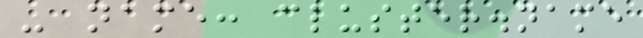- name: cluster.name
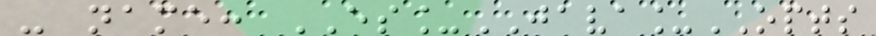- name: ES_JAVA_OPTS
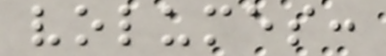volumes:
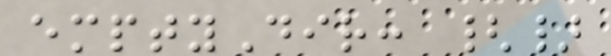emptyDir: {}
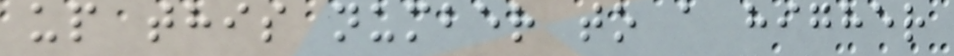up this number to a higher
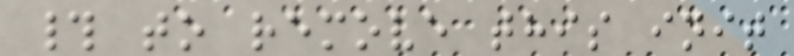# to remove this init
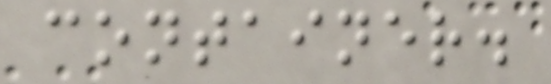container.
